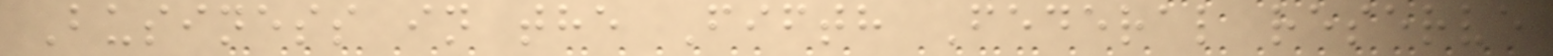Business in the Fifth Federal reserve
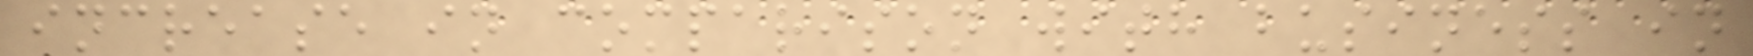increase in comparison with business in
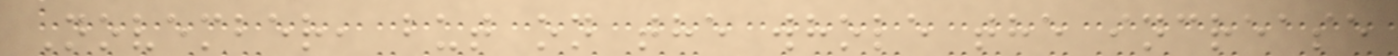November, but on the whole the increase
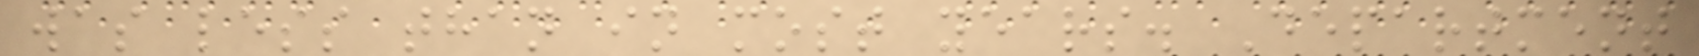was less than in most years. Department
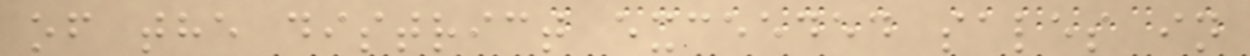of the district exceeded sales in
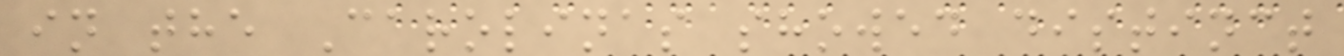in the Carolinas showed distinct
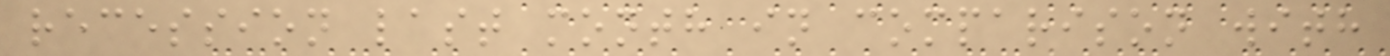recession last month in comparison with
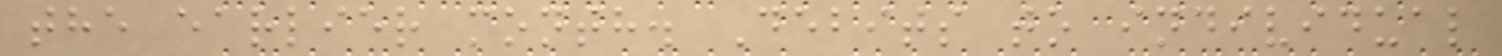the earlier month. Debits to individual
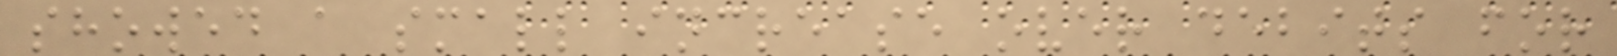showed a small increase over debits for
